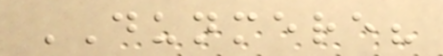DUNMERE?
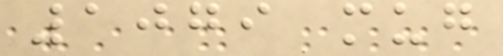1079 mug
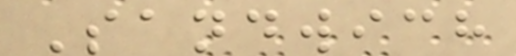Sandwich
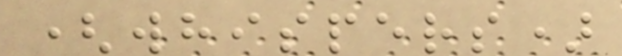(whispers)
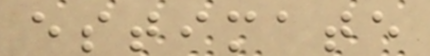estimate
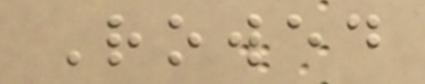Rowed
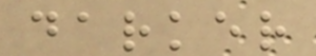darker
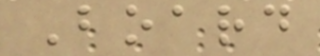Board
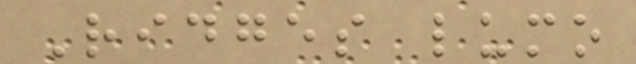Ridges lumo
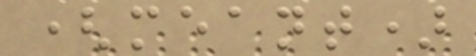(meant)
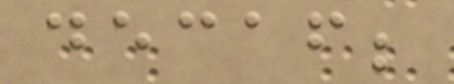decaf;
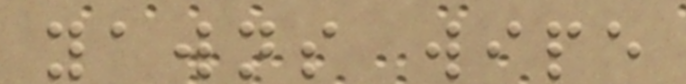yawns wipe
